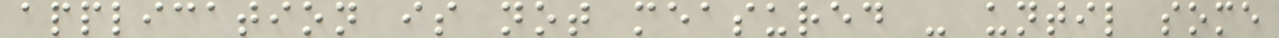application is not measured - until some
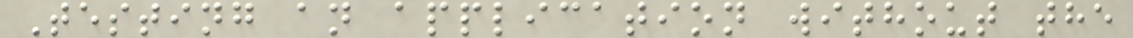Testing an application without the
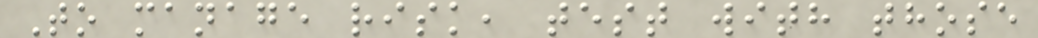To manage risk, test with those
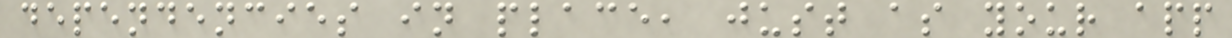dependencies in place, just as your app
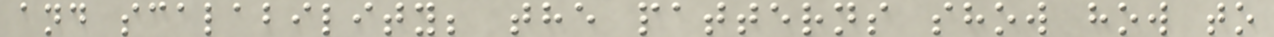and scalability; the patterns show how to
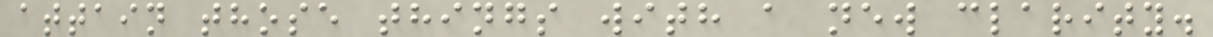attain those things with a new clarity.
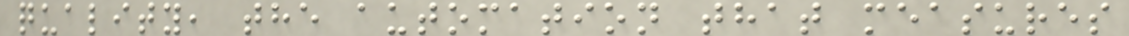quality, the automation that measures
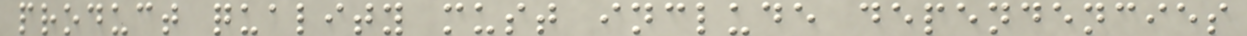product quality must include dependencies
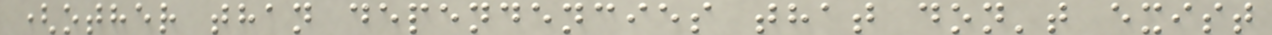(other than dependencies that don't exist
